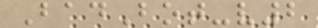BadBot-v2
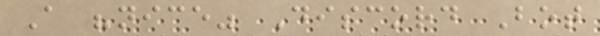A "nice" Discord Bot
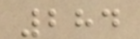284
